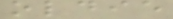oldie
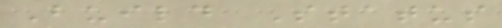Build Status
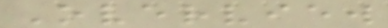Overview
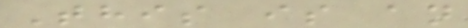This is an
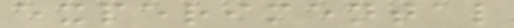experimental
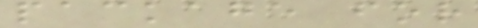package for
